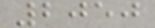2050
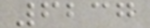6237
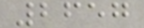2657
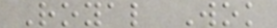Royal Wok
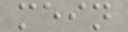mein
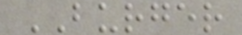BURGER
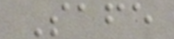Safe
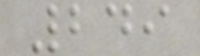249
